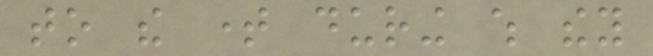to the time during which they
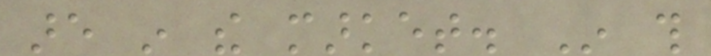are in the market. In this
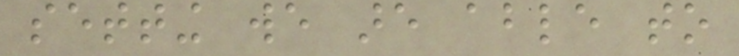setting we are able to
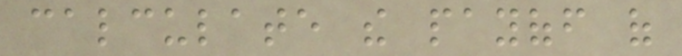calculate the payoff of
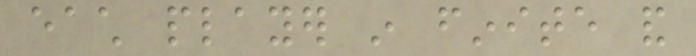each player in finite and
